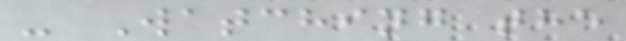- Watching the
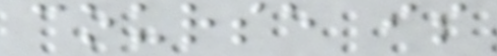course is
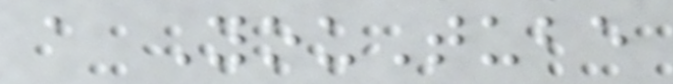a YouTube
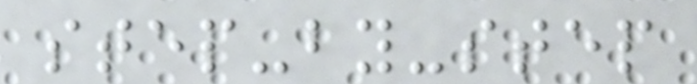step-by-step
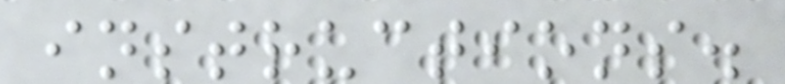instructions.
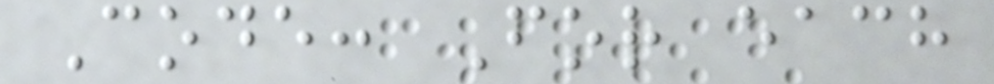Code: For each
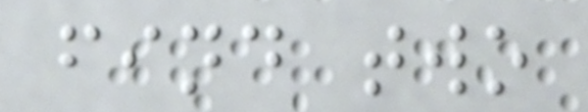find two
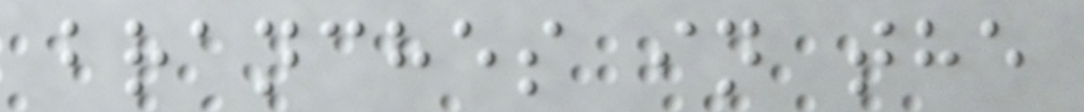branches in the
